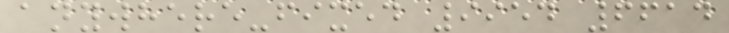anywhere-fixed 9954 6614
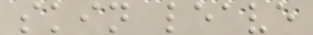skin leave
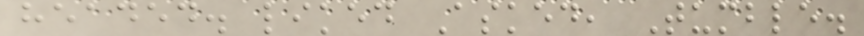headed. liked Asked, Tumble.
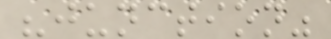"junction"
